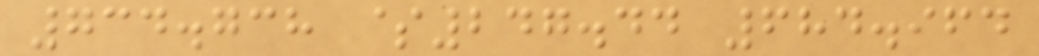734.738 $247.44 684.964
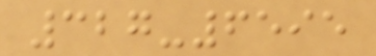327-6595
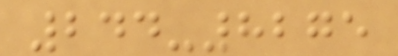244-8275
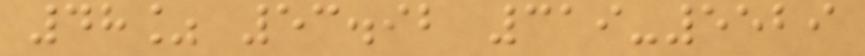48% 53.92 319-5529
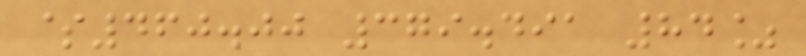$460.00 379.491 84%
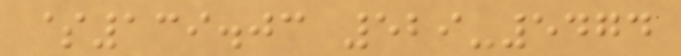$139.03 529-5474
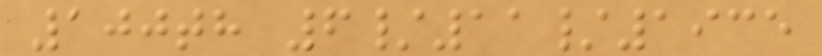100th 6/11/1935
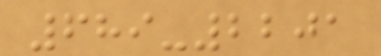689-2201
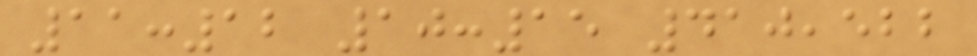11:12 10:15 410,522
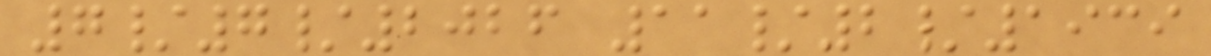7/7/2026 11/2/1939
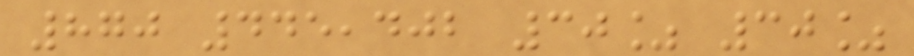870 445,402 30% 30%
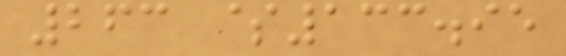263 $133.95
